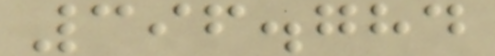396.784
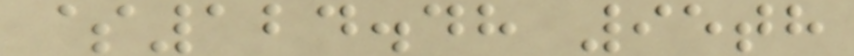$124.48 95th
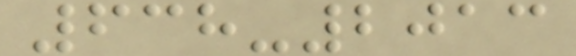638-2013
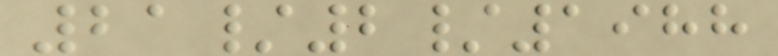21/2/1988
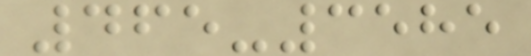465-3585
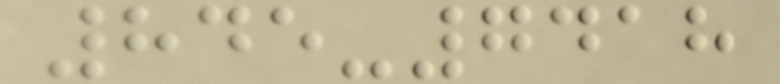845-7418
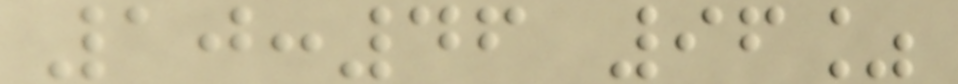10:46 96%
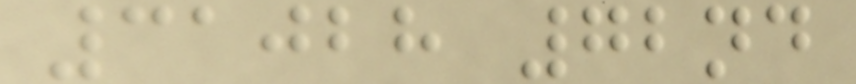31028 72nd
